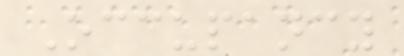Occupancy
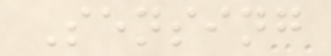Sensing
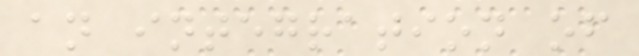an integration of
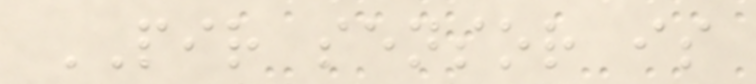PIR sensor is
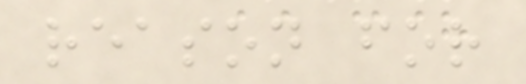reason for
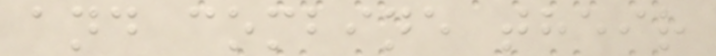and combine their
